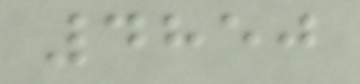4850
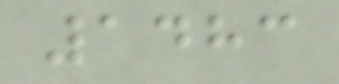1483
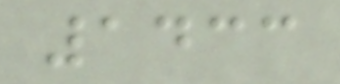1433
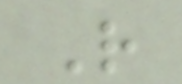R
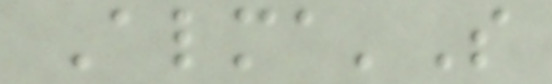Alma'S
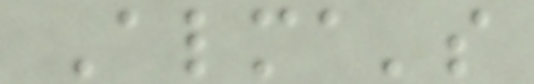Alma's
